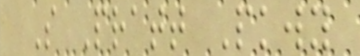S Pratt Pkwy
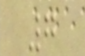7
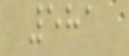581
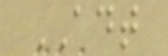ADT
